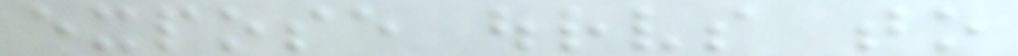expose ourselves to
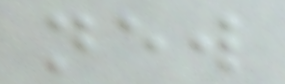new
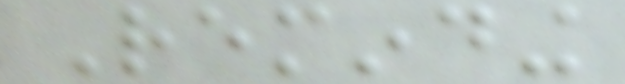Reminding
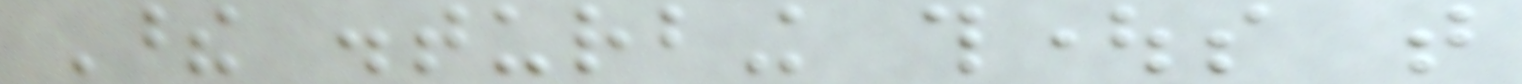These disturbing thoughts that
